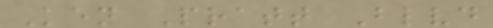Ken Pratt Blvd
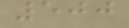500
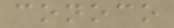conoco
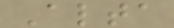Alta
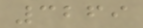3269
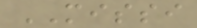MISSI
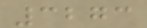3273
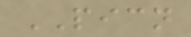PICN
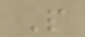P
